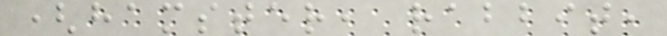(hamster, rabbit,
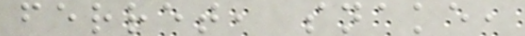ferret, snake,
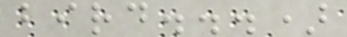bird...)
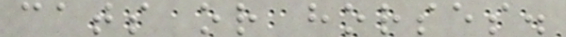cats or horses.
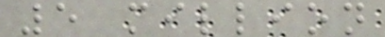5 million
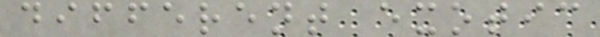different exotic
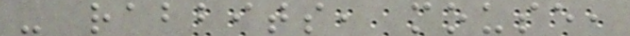- rabbits, mouse,
